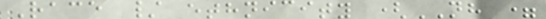Race / ethnicity (NH =
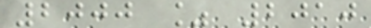2000 % 2010
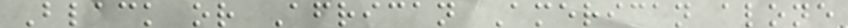Black or African American alone
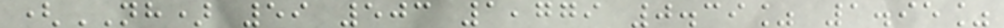(NH) 59 503 1,779 0.39% 1.95%
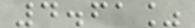4.61%
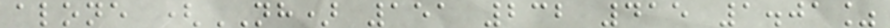alone (NH) 151 232 415 1.01%
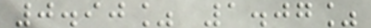0.90% 1.07%
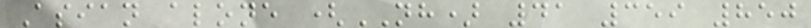Asian alone (NH) 41 359 850
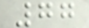77
